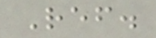Ref.
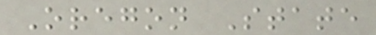Oregon State
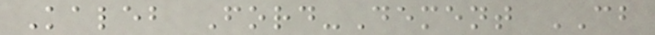Kaleb Ford-Dement CB
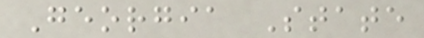Georgia State
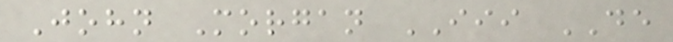John Morgan III DE
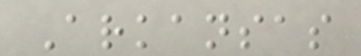Arkansas
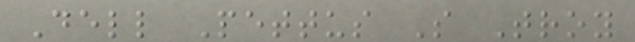Dell Pettus S Troy
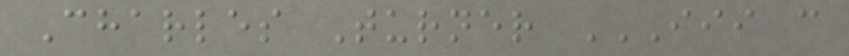Charles Turner III C
